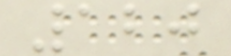120
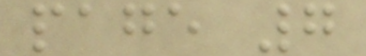page 7
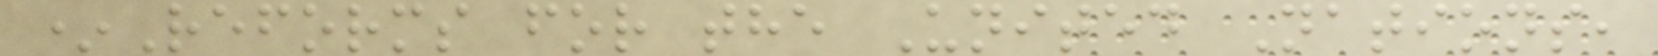*Reforms for the United Nations,
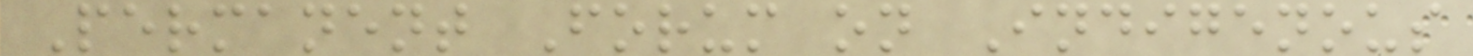Permanent Forum on Indigenous
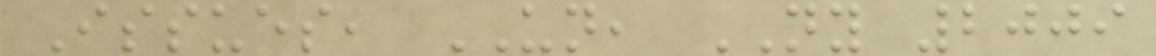Issues, UN, NY 2009
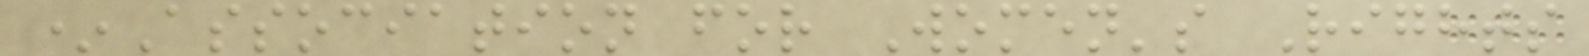*Association for Women's Rights
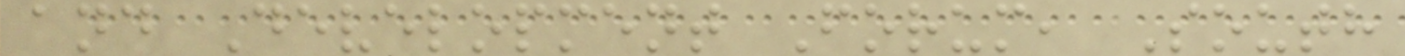and Development Forum, South
